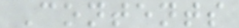Contents
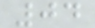04
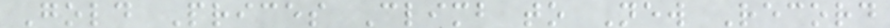Gold Prices Climb to New Record
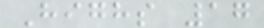Highs 17
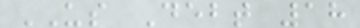US Debt 18
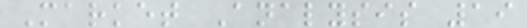Market Analysis 19
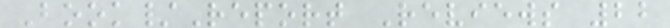Book/Report Reviews 22
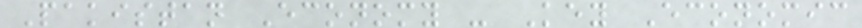Pakistan Economy - Key Economic
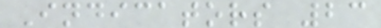Indicators 23
